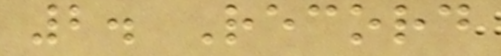2. Record
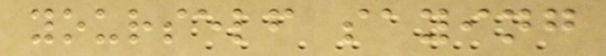yourself saying
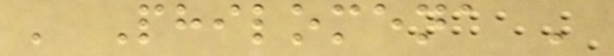' Philomena '
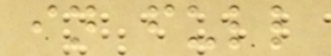in full
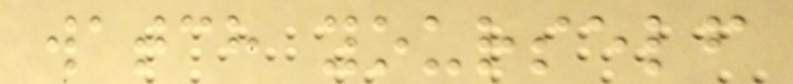watch yourself
